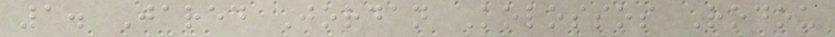1. Jared Jordan Kolossos Rodou
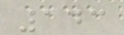143
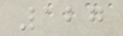127
